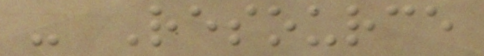- Resource
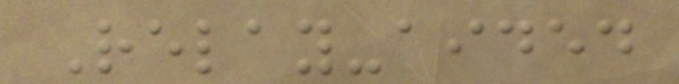Relay-aided
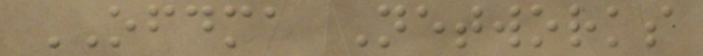OFDMA Networks
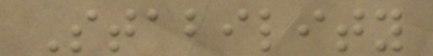Stability
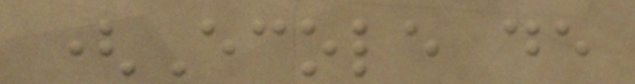(Ecole de
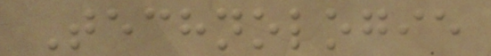Technologie
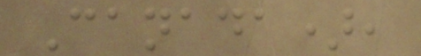Canada),
